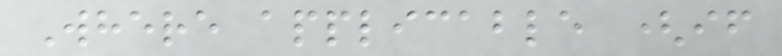Where applicable (if
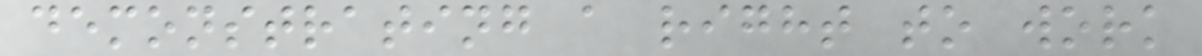demonstrating a right to work
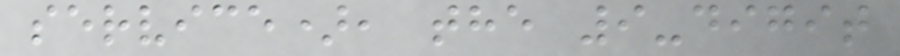service), the 9-digit
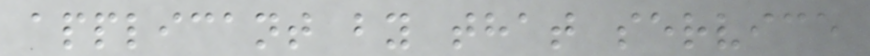applicant by that service
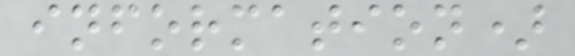information)
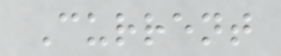Current
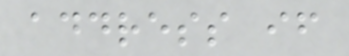address if
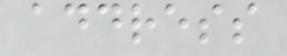address
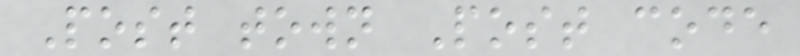Post town Post code
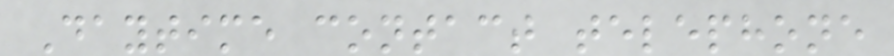Daytime contact telephone
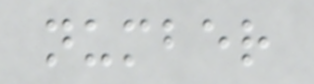number
